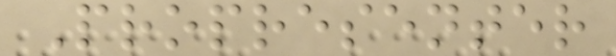Propresenter
